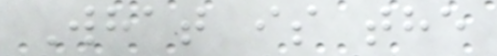What is the
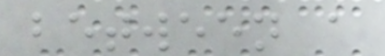between a
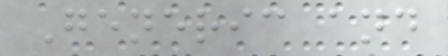Generic and
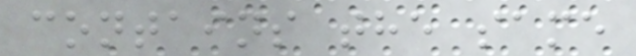contains the same
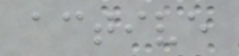active
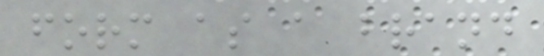form as a brand
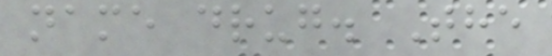name drug. The
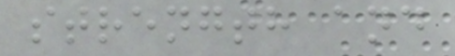strength and
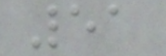51
